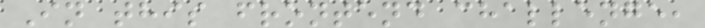In this frontend challenge,
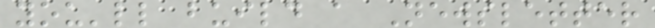you'll build a Newsletter
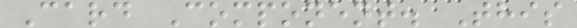Card Component. This
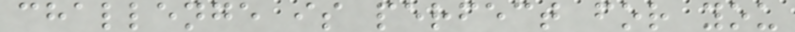challenge is perfect for you
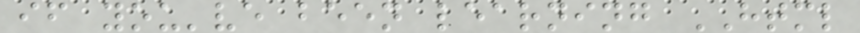if you've been learning HTML
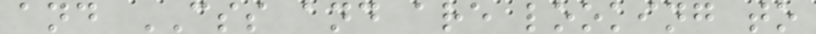and CSS and are looking to
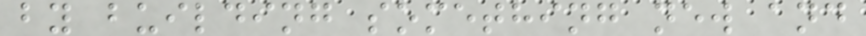by building something new and
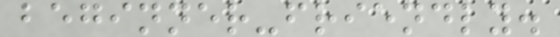beginner-friendly.
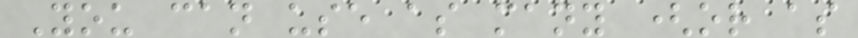You can use as many (or as
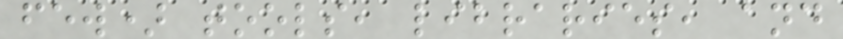few) tools, libraries, and
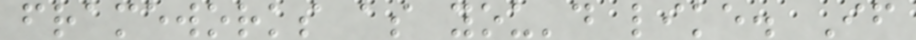frameworks as you'd like. If
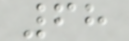68
